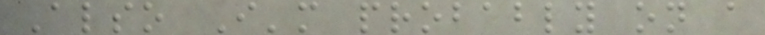Also I'm probably on a
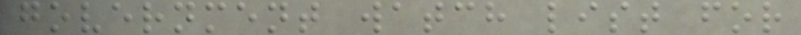government watch list for
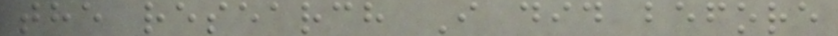the research I did before
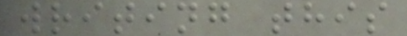writing this
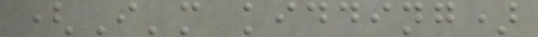(I'm kidding)
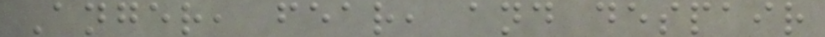Anger, fear, and despair
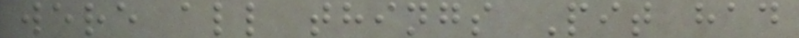were all things Pit had
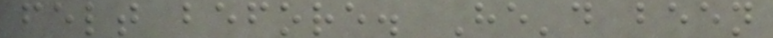felt before. He'd been
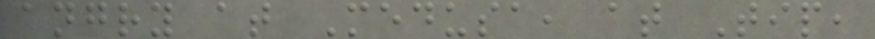angry at Medusa, at Tip,
